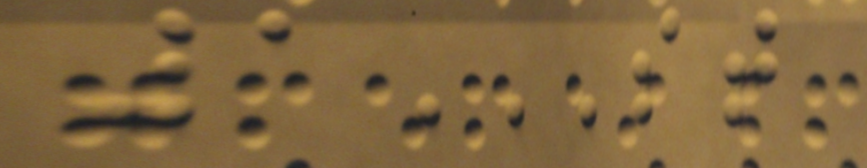1ST
